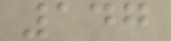147
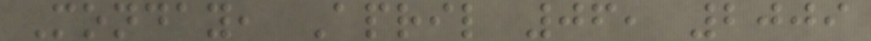Monday, April 06, 2009
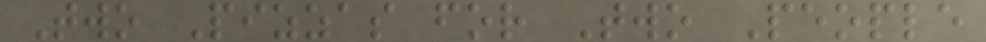Two Pizzas for Two People
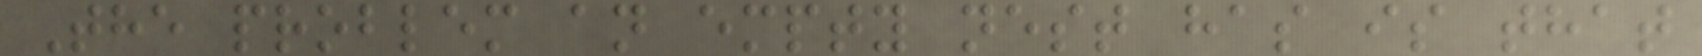The problem an empty nest has is that
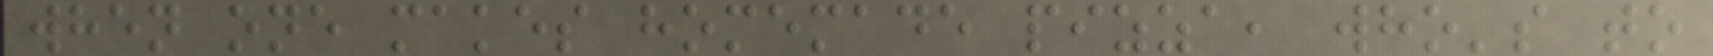when one makes homemade pizza, who's to
